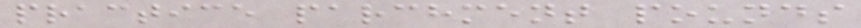practice parchment pounds
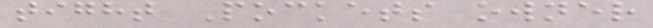tight Pockets owner
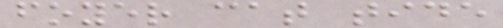foyer cat tide
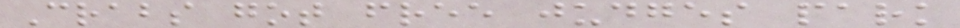Crabs got free judges park
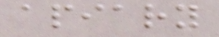apiary
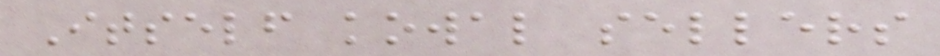Itself kowal sellers
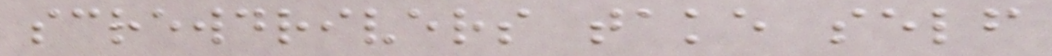screwdrivers take self
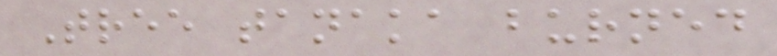Tree tanaka burned
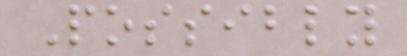Possibly
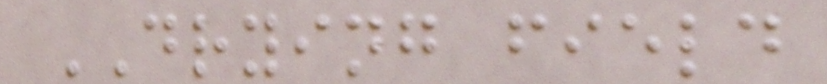DRYING field
